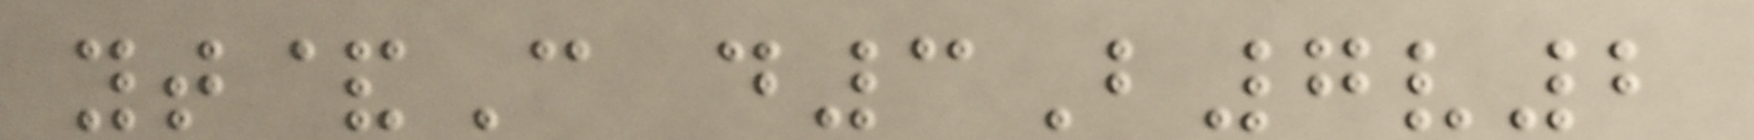yt&C d3B7v2
